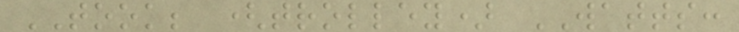TOOK; (trolley) WATTS:
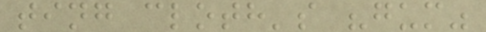ting cloth's "gum"
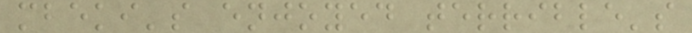mbeki's enjoyed terrible's
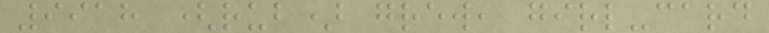9918 (rub) grew, girl-card
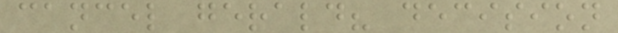cancel gerald? decision
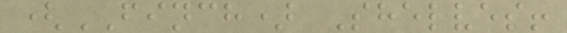(FINCH) Shelves!
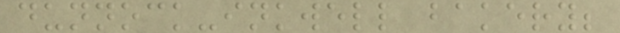dunnock-inkwell bakery;
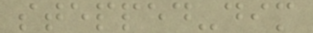stepped-dim
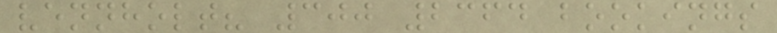vennholt? 300 2364 bookings
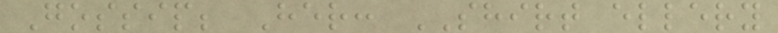Gossip; Her: SHIRT ellery
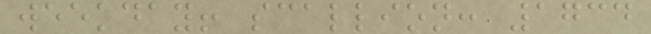weekday! scallion: 1734
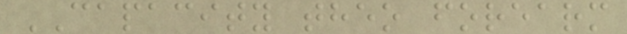CAPACITY theo forearm
